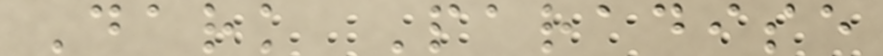Dark Paradise
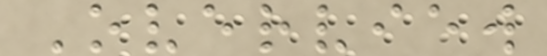Overview
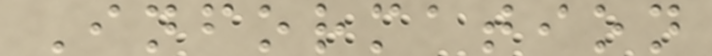Information
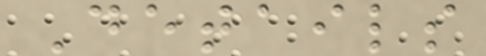Details
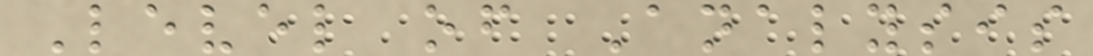Level of Analysis
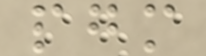pgm
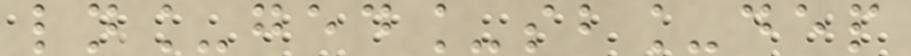ln_ged_sb_dep
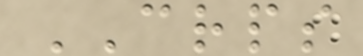CRPS
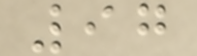97
